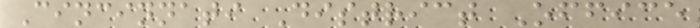Cincinnati District Office
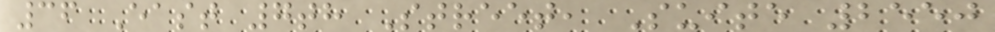36 East 7th Street, Suite 2550
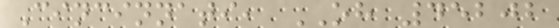Cincinnati, OH 45202
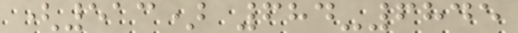(513) 684-6845
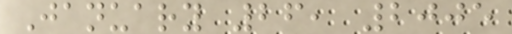January 26, 2005
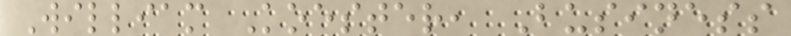William Koester, Business
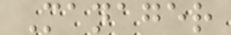Manager
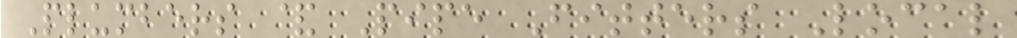Plumbers & Pipe Fitters Local
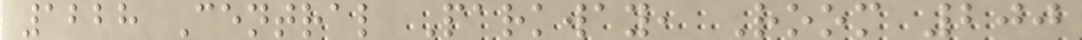1228 Central Parkway, Room 200
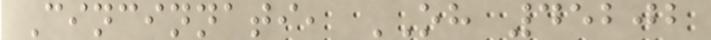Cincinnati, OH 45202
